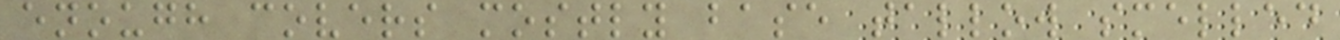enough covers mostly base tallow smelled
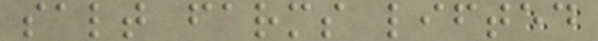salt farms lifted
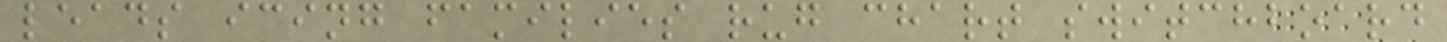leads icing families rug chart switchboard
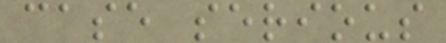case serious
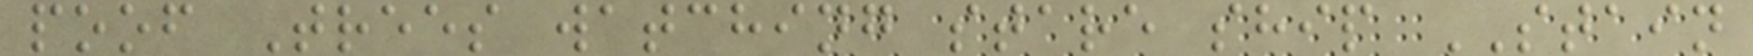poof Trees watching stare ship STAIN
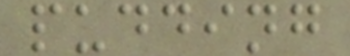pudding
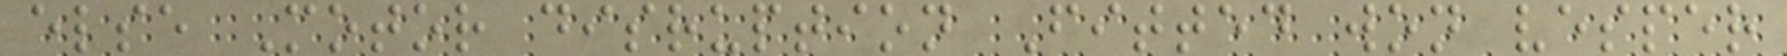else Motor disruption Fitted won vesper
